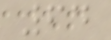64
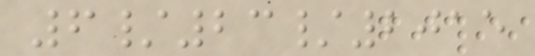6/23/2015
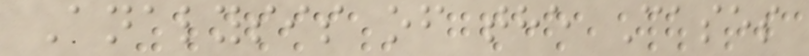Analysis of the Cases
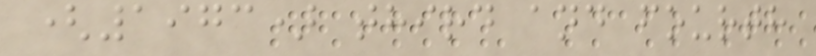(1973) third and fourth
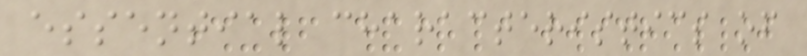essential characteristics of
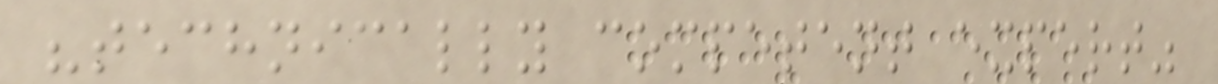"technically competent expert"
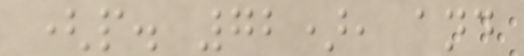(p. 72), and
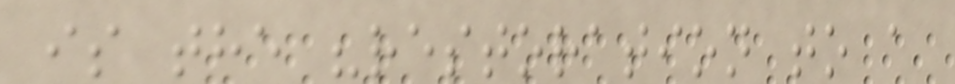is the "restoration to a
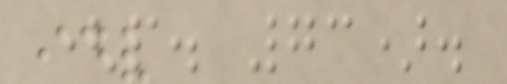(p. 73).
